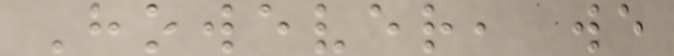However, we
